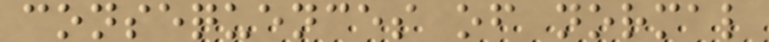consequences of normal
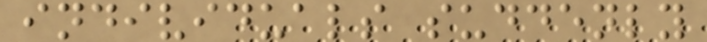individuals suddenly
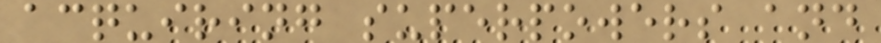acquiring superpowers and
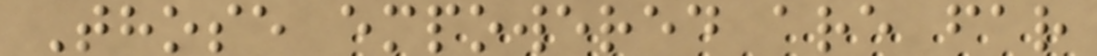Those empowered are far
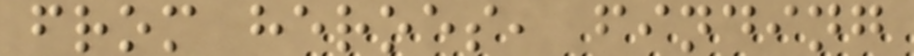from heroes, finding
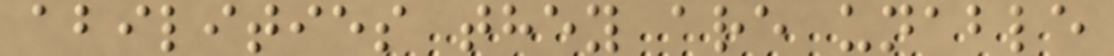abilities they are unable
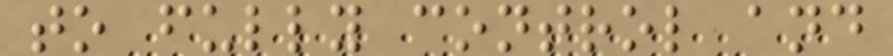to fully control and
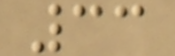33
